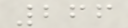266
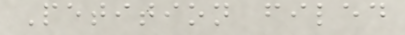Petition filed
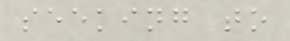seeking to
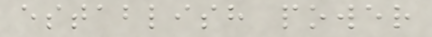establish power
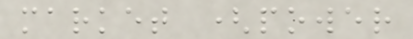market (power
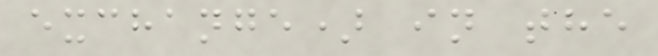exchange) in the
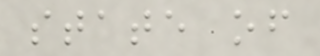state of
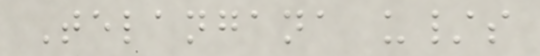Telangana u/s
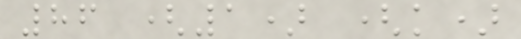86 (1) (k)
